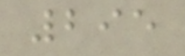295
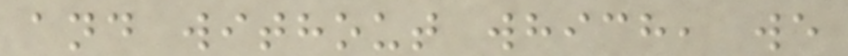and without which, we
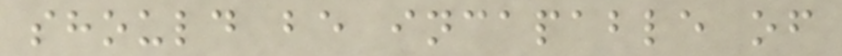should be incapable of
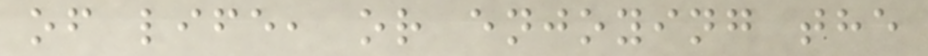of life, or enjoying the
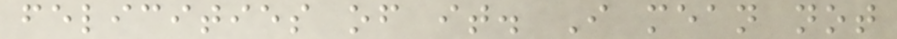felicities of it. I mean not
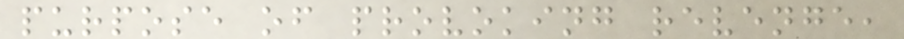purpose of provoking revenge,
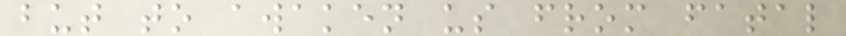but to awaken us from fatal
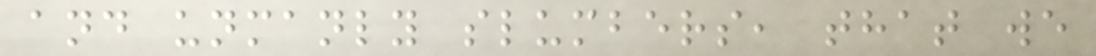and unmanly slumbers, that we
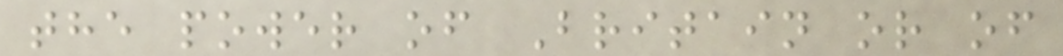the power of Britain or of
